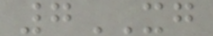7XG
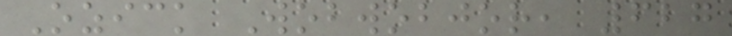Ozick Wobwobjor, 627
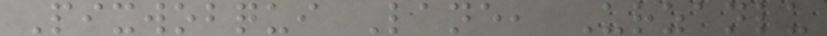Pixwobqui Lane, Urzanlu
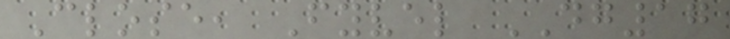Close, Fyvel DG17
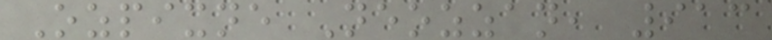Ozpixne Neozzan, 913
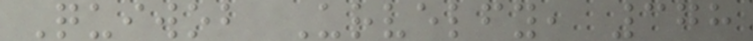Quiwob Urvelfy, 378
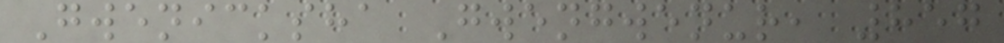Gwenicksha Gwengwenur, 857
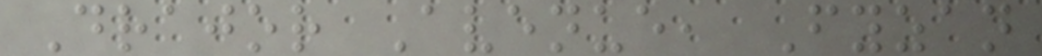Drajor Avenue, Fyzan
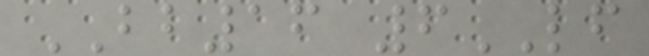BB16 6LF
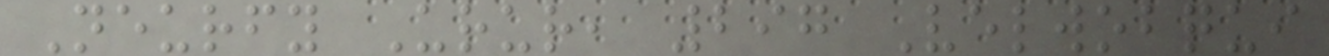Neurfy Urur, 297 Velwobqui
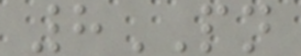8PN
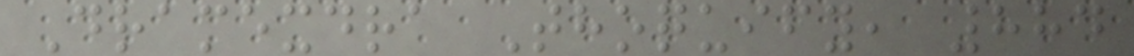Dramexdra Thoquify, 884
